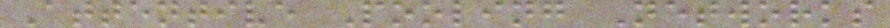Attentive Pooling Networks
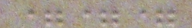===
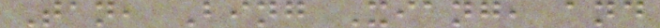Tan, Bing Xiang, and
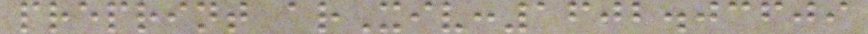preprint arXiv:1602.03609
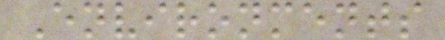Environments
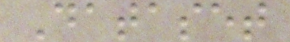Dataset
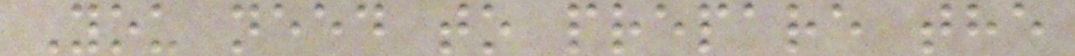You need to prepare the
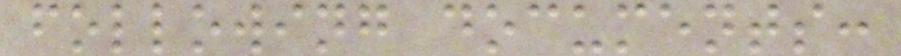following documents:
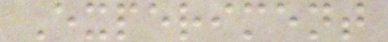Experiment
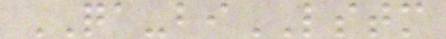QA-biLSTM
